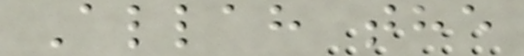Allah the
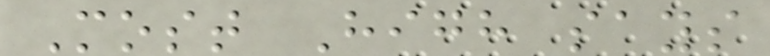Most High says
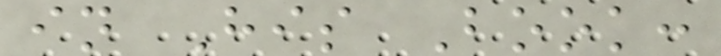in His Book:
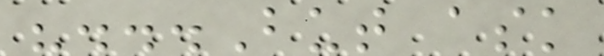"...But ask
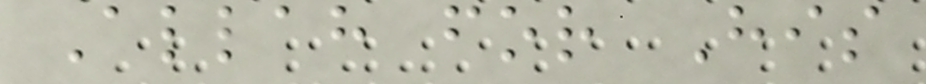Allah for His
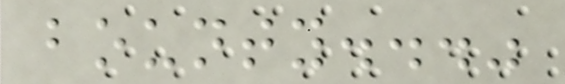bounty..."
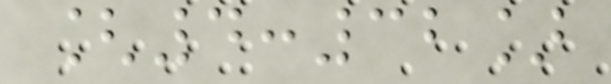[4:32]
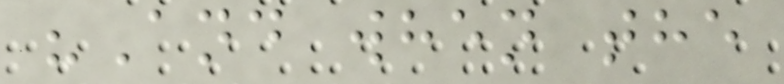"And when the
